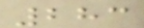283
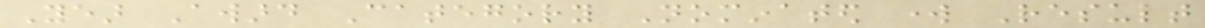Year Award Category Nominated work Result
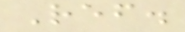Ref.
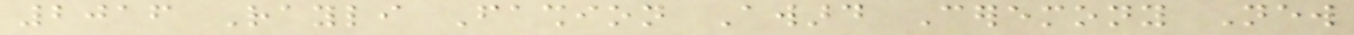2016 Rayli Fashion Award Ceremony New
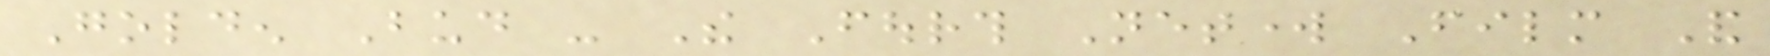Golden Bud - The Fourth Network Film And
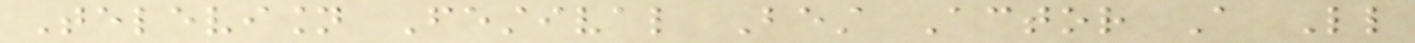Television Festival Best Actor A Little
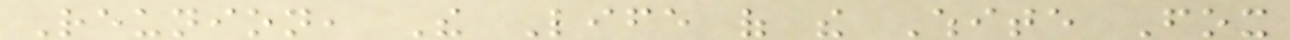Reunion, The Life of the White Fox
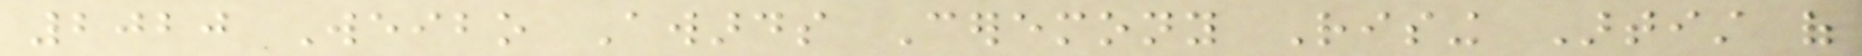2020 Weibo Awards Ceremony Rising Artist of
